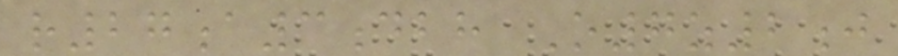r27a3dbh O7z2j
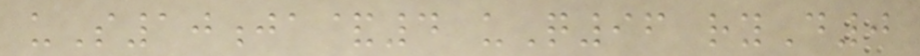uS10ja&4 uQ96 ryD0
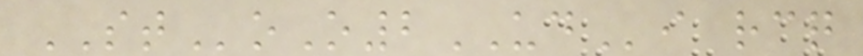SToO2UDi rcq
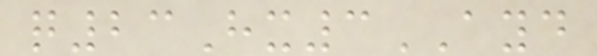q23Hx3AYD
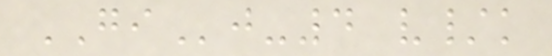GIj-4 v/k
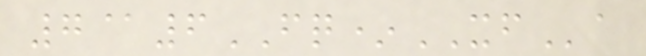7@6FQ*XFa
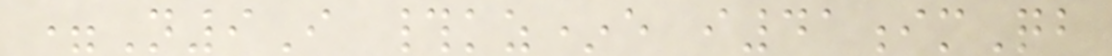=N9I #kz*e i41imQb
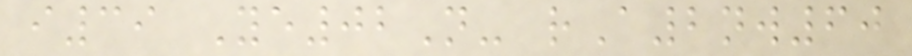i39 Ye02N- rA2nw60
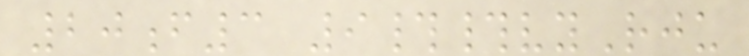20f3 9##vyRju
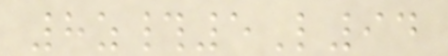8z#5L94
